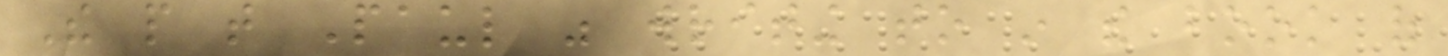The people that Paul was writing to in the book of
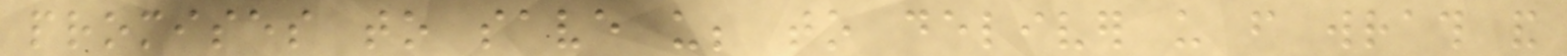promises to save us; to deliver us from wrath and
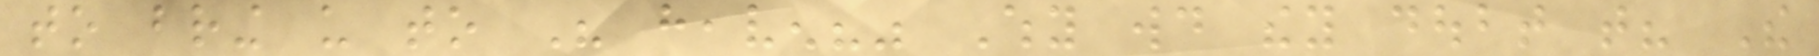to bring us to His heaven?" Why would they doubt that? The
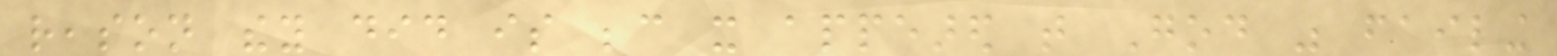reason they did is because it appeared that God was failing
